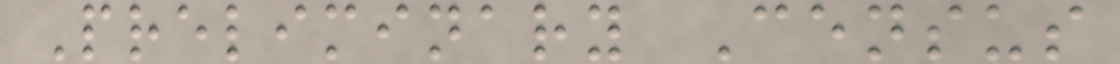Preliminary Census
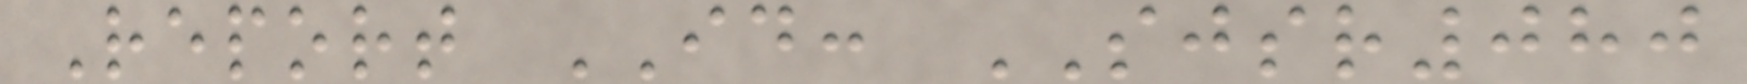Report ID: SJSR080
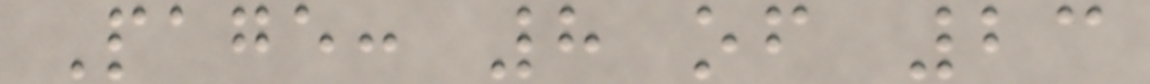Page: 8 of 23
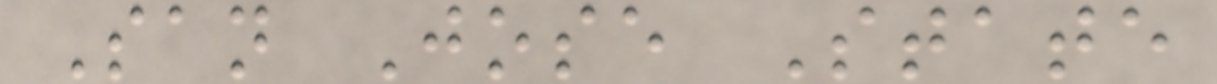San Jose State
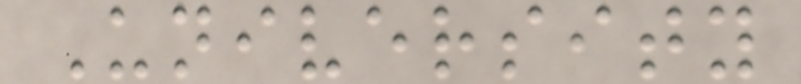University
